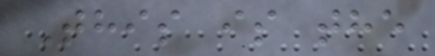This is the
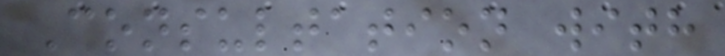Consultation with
